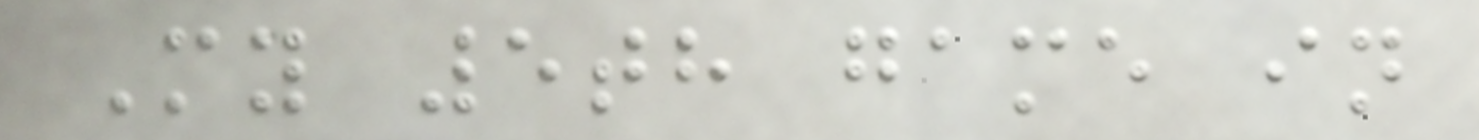My 5th game in
